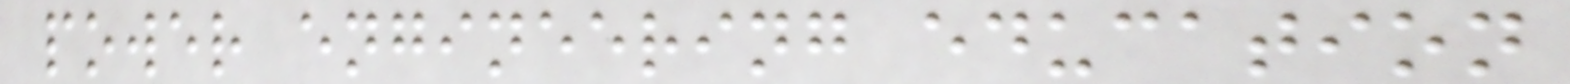power engineering education
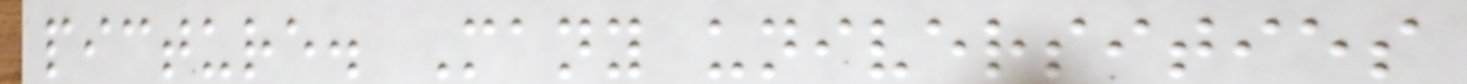picture. Many universities
